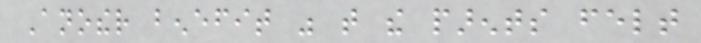Another benefit was that the parents felt
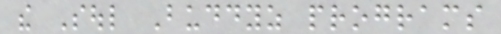the Soul Buddyz programs
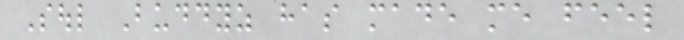Soul Buddyz has made me feel
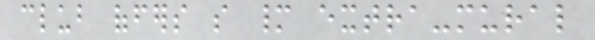club offers so many extra-mural
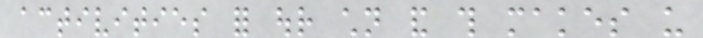activities for our children and this makes us
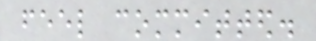feel committed.
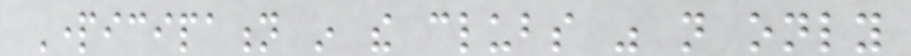Participation in the clubs was not only
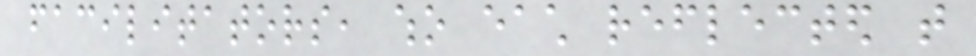facilitators, who each reflected that
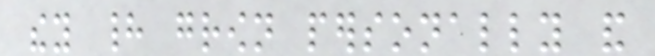they had grown personally and
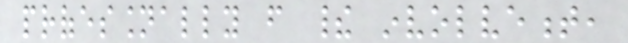professionally from their involvement,
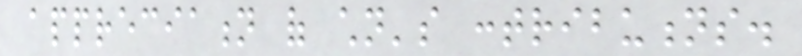appreciation of children's contributions.
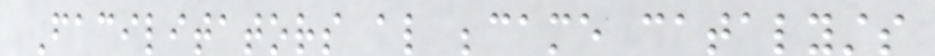Facilitators also became catalysts
